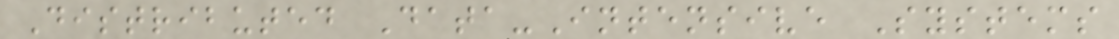Distributed Data-Intensive Systems
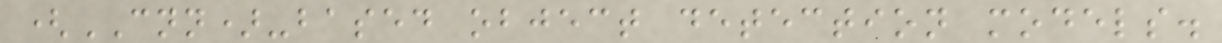(CNN)-based object detection models.
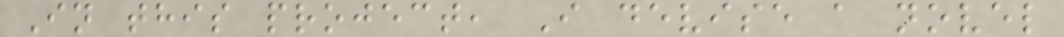In this project, I devise a novel
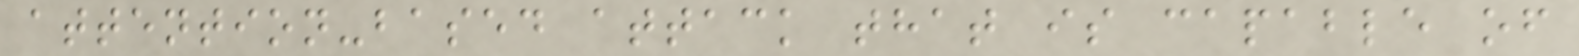attention-based attack that is capable of
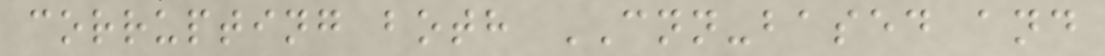corrupting both CNN-based and
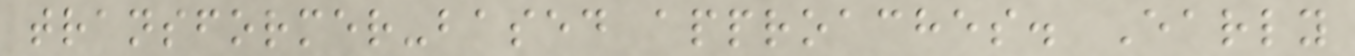transformer-based approaches. Early
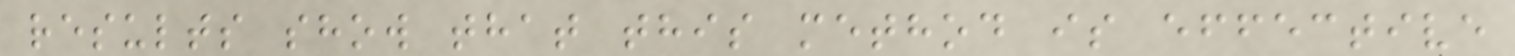results show that this method is effective
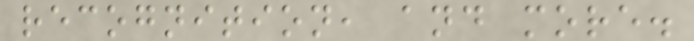recognition, and more.
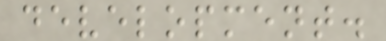development.
